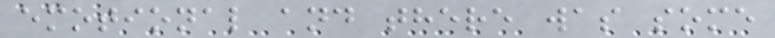emotional and there was some
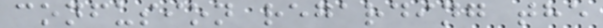confusion regarding the
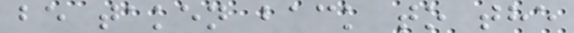be taken back to the
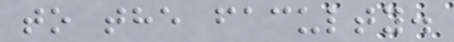to the faculty.
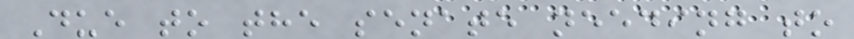Due to the senate needing to
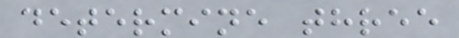determine three
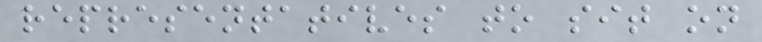representatives to sit on
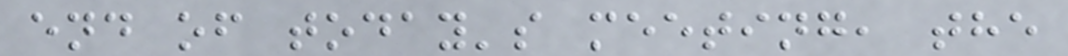end of today's meeting, the
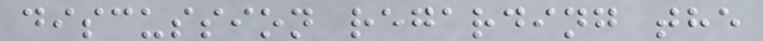discussion regarding the
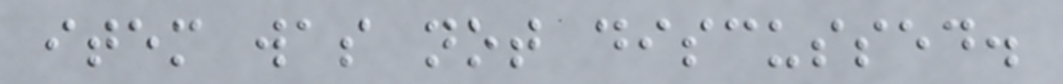item was not discussed.
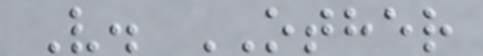V. OTHER
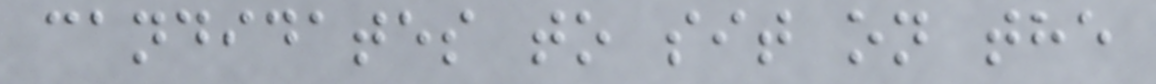candidates to sit on the
